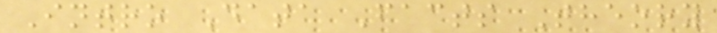Intro Data Facts Theory
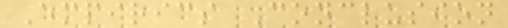Empirics Conclusion
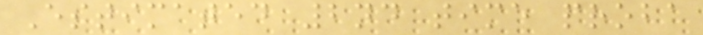Estimated 2nd time proba
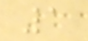1
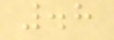.8
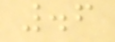.6
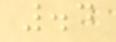.4
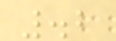.2
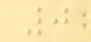0
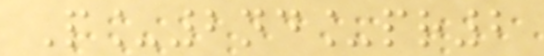P_2nd_pr2
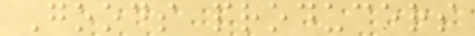Goods producers
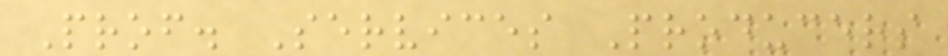Prof. Services Producers
